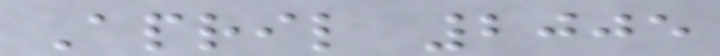April 2005
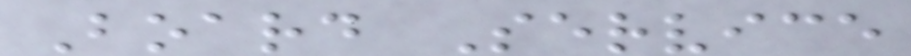Board Service
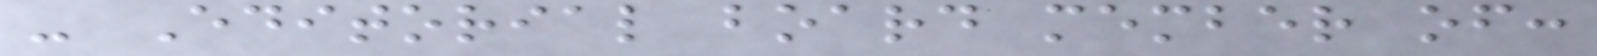- Editorial board member of:
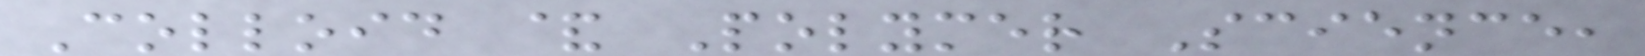Colloid & Polymer Science,
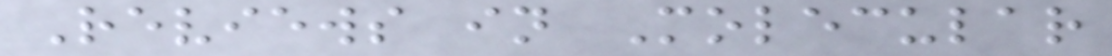Reviews in Molecular
